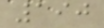190
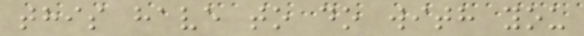this have to do with you
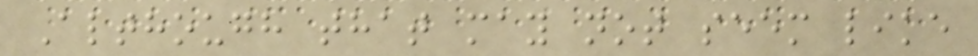Although that may not seem like
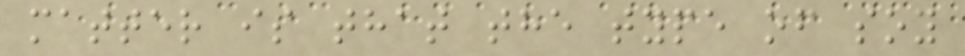matter is that the type of soy
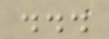...
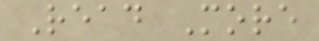Read More
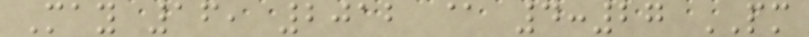May 16, 2012 @ 4:27 PM
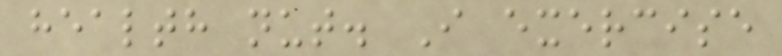health nut. I exercise
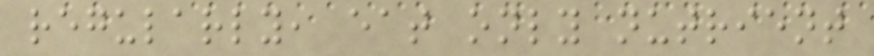regularly, eat only nutrient
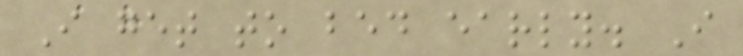I get to bed early. I
